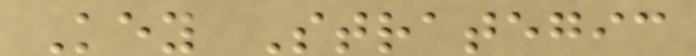Key Strategic
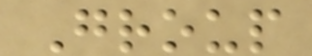Group
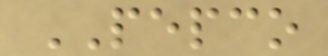PEPCO
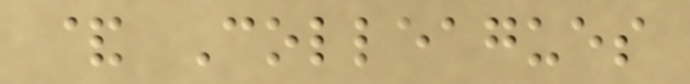& Colleagues
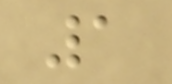1
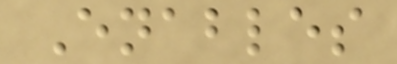Enables
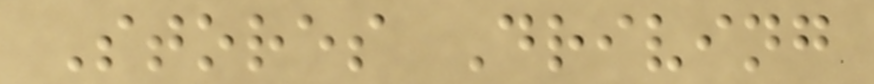Stores Driving
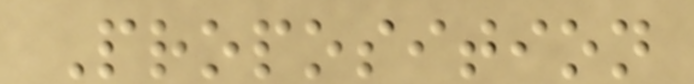Proposition
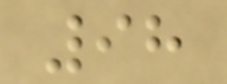98
